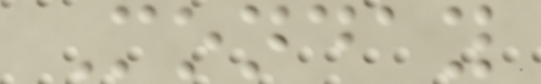Monday
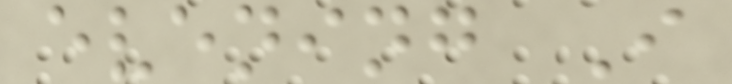evening I
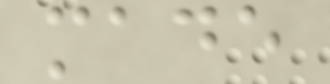made
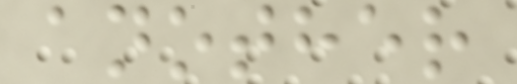another
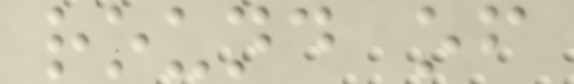round of
